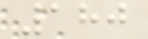180
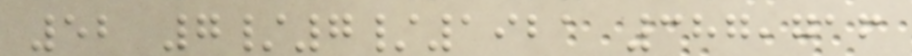52 7/7/1921 387,716
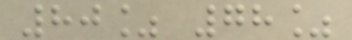80% 78%
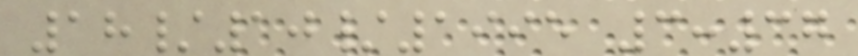18/10/1995 3:37
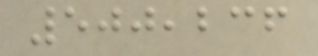500,236
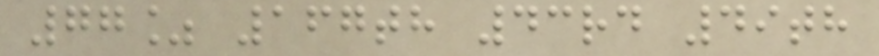77% 167th 43rd 49th
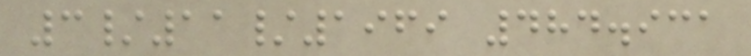3/11/1969 484.931
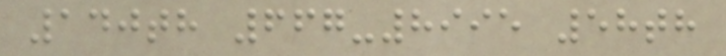140th 667-8995 58th
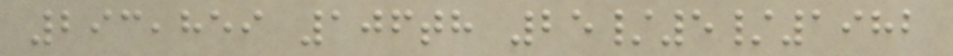293,859 106th 25/5/1982
